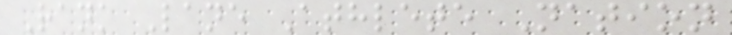Rank Lane Athlete Nation
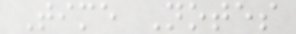Time Notes
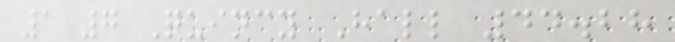1 7 Quincy Hall 44.28
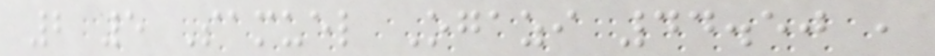2 5 Samuel Ogazi 44.50 ,
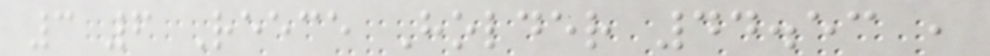3 6 Reece Holder 44.53 ,
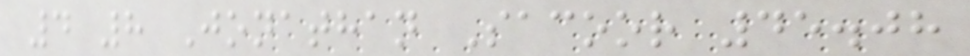4 8 Jonathan Sacoor 45.08
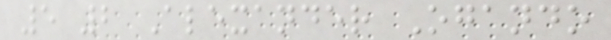5 2 Alexander Ogando
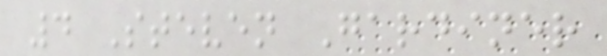4 Steven Gardiner
